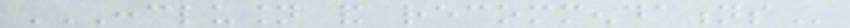CONCLUSION AND RECOMMENDATIONS
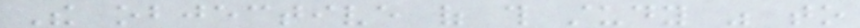The objective of this study was to
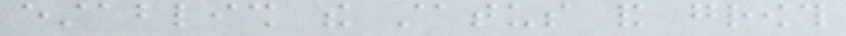establish the status and growth
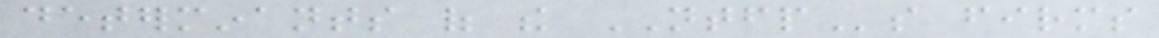determinants of the NTFPs firms
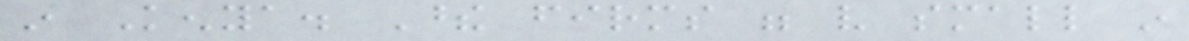in Kenya. These firms were very small in
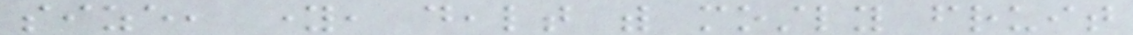size, young, dealt with mostly fruit
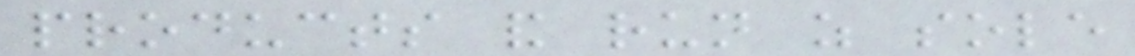products and run as sole
